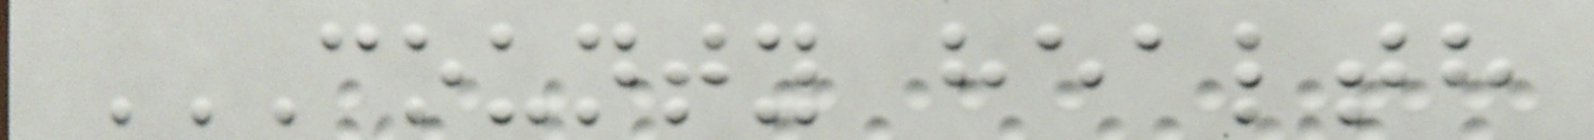COUNTY HEALTH
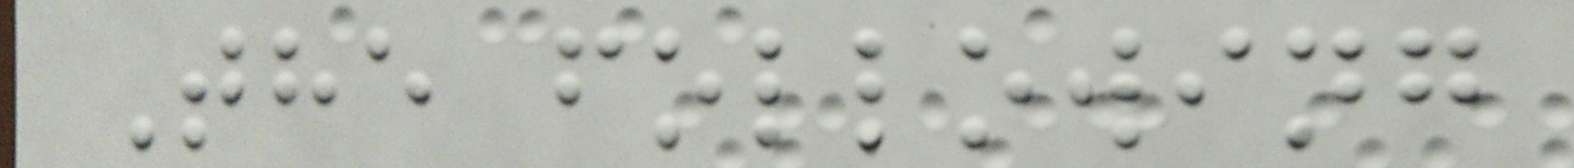The following
